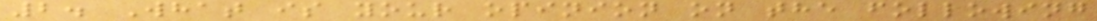2. What is your opinion on the following
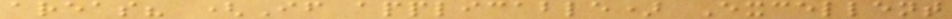areas? (If applicable) Excellent
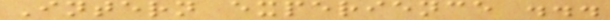Intern experience ...
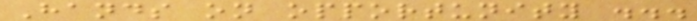Hands on opportunity ...
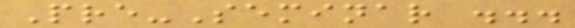Pre-Seminar ...
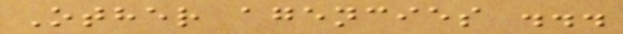Other agencies ...
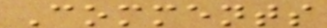Comments
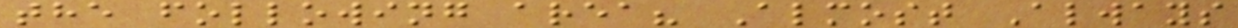the following area? Almost Always
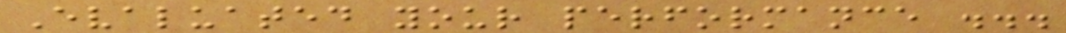Evaluated your performance ...
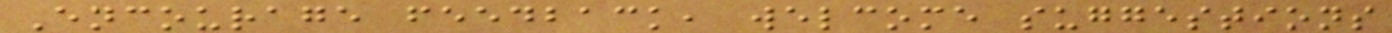Encourage feedback, welcome suggestions
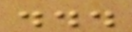...
